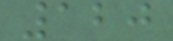120
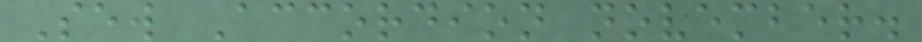Sew Accordion november.
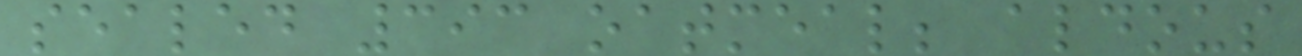sealed 393 oatmeal; aldous
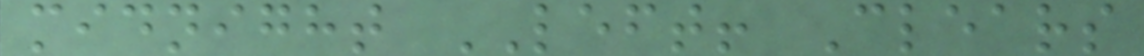midnight LEFT! Clears
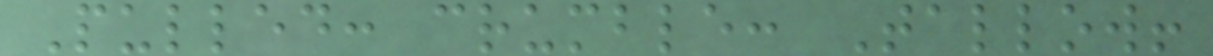Pulled: crumble: Tallow!
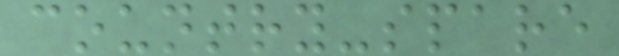country-spare
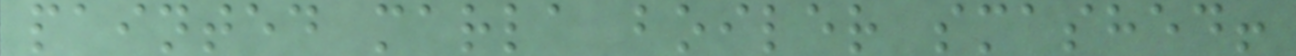painted marla boiler smashed!
